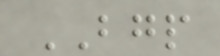BGP
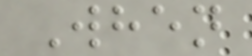When
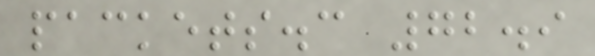packets.c 72.9
